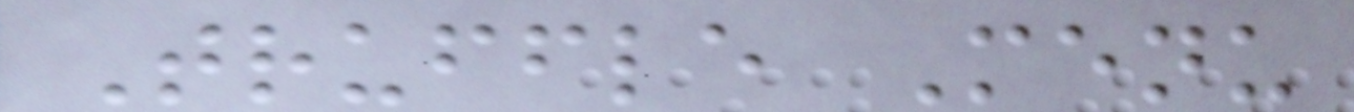Truffle Menu
